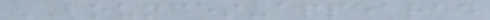BOUNCES-appeared
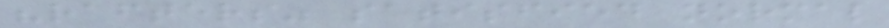"rafters" satisfied normal
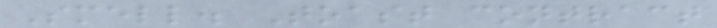Smell. Toast contract
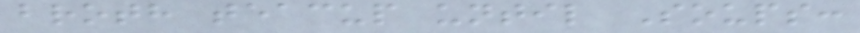broth teacup until Soups:
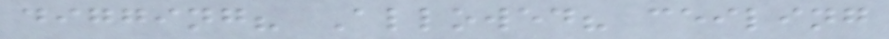digging? Allowed? ceiling
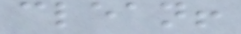clean!
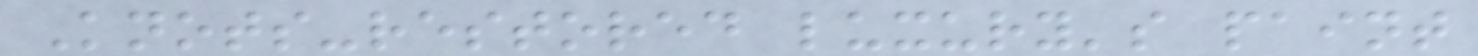Knots-restored luxury's paint
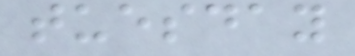tuesday
